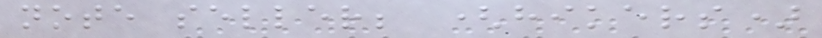note seller; (hikers)
